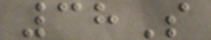38S
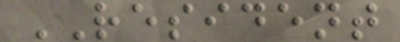RESIDENT
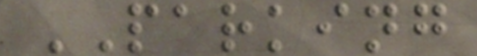PARKING
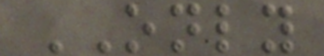ONLY
